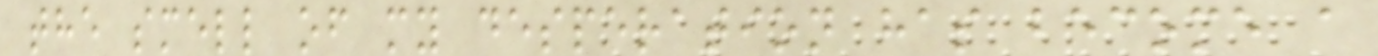the smell of my desperation has become a
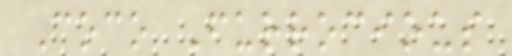Coco Furrocious
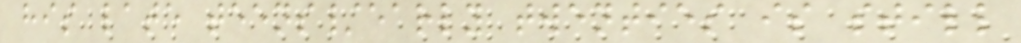his late teens/early twenties is still
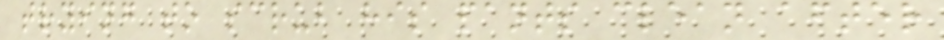trying to scrub his pants clean after
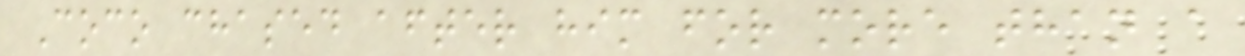Coco chased after him for more than a
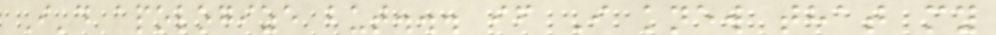I'd apologize but... if I knew that my
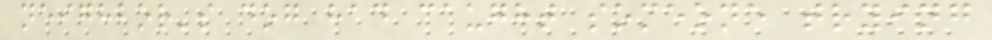neighbor's dog had caught someone trying
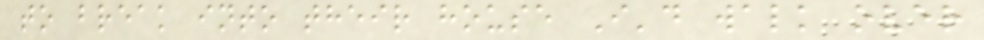to break into their house I'd walk over
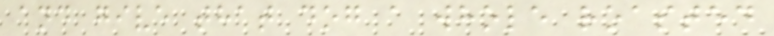and give that dog a whole roasted
